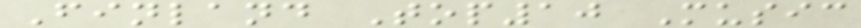Finland Top10 Music
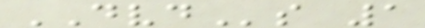DVDs 1
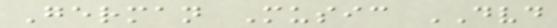German Music DVD
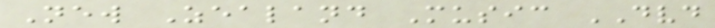New Zealand Music DVD
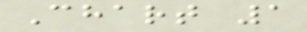Chart 1
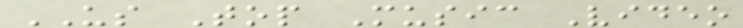US Top Music Video
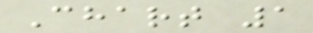Chart 1
